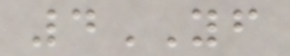4YF
